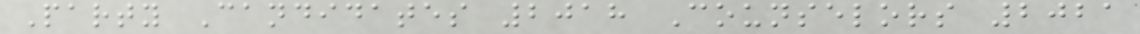Party Candidates 2018 Counselors 2021
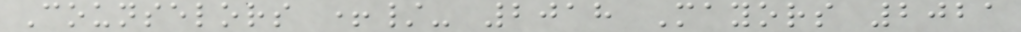Counselors +/- 2018 Mayors 2021
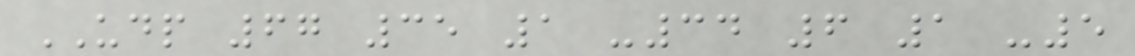UDP 67 35 1 -34 6 1 -5
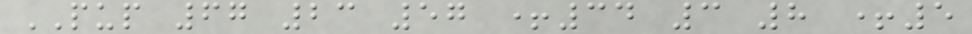PUP 67 23 57 +34 3 8 +5
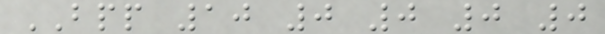BPP 10 0 0 0 0
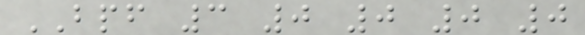BPF 3 0 0 0 0
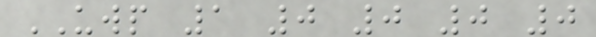UWP 1 0 0 0 0
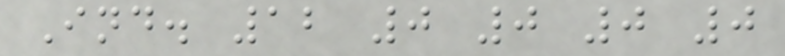Ind. 12 0 0 0 0
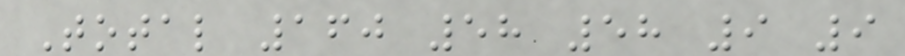Total 160 58 58 9 9
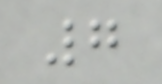7
